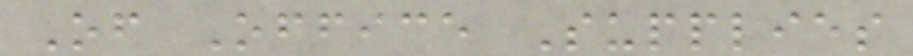Of Office Supplies
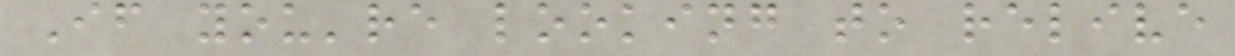If you're looking to relive
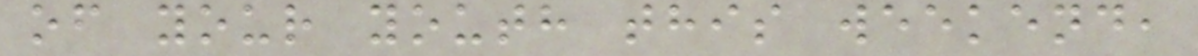of your youth this weekend,
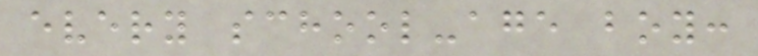every school-age boy:
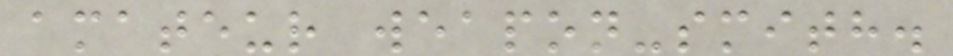amateur weapon-smith.
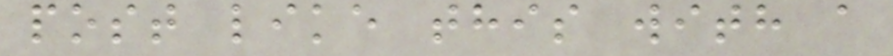post like this with a
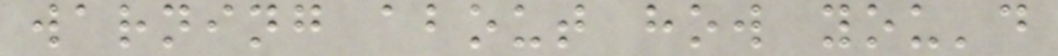warning about how you'd
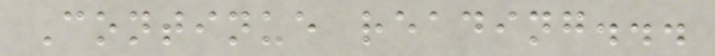Continue reading...
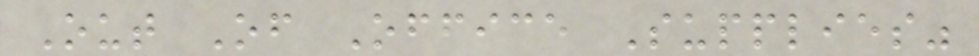Out Of Office Supplies"
